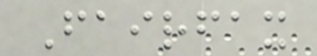Fairfax
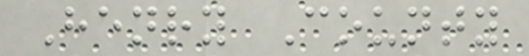Henry County
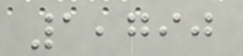1,790
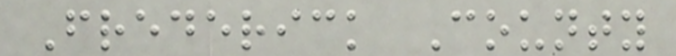Frederick County
